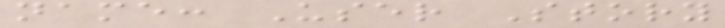name: User Story
